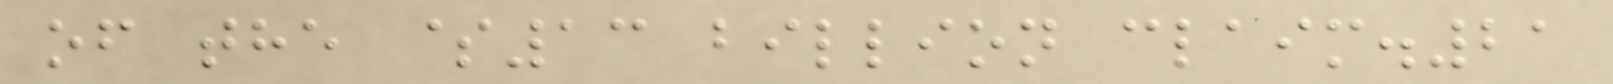of the $13 billion claim.21
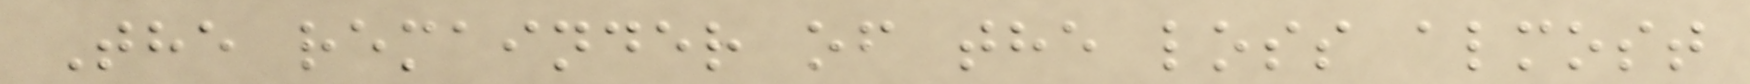The remainder of the loss almost
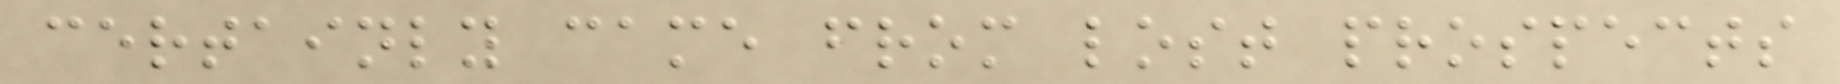certainly came from lost prospects
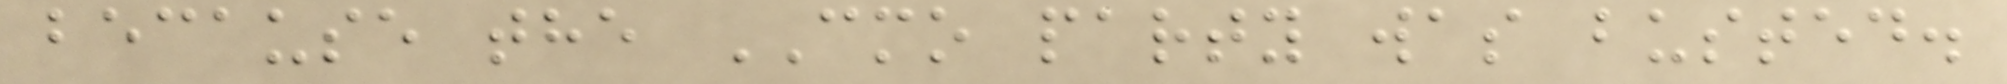because the CMO party was busted.
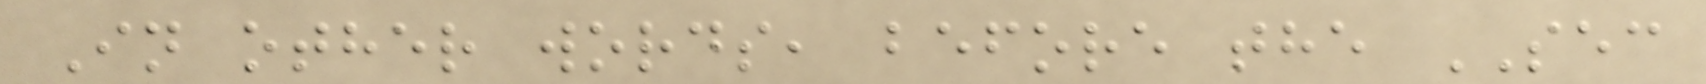In other words, before the SEC
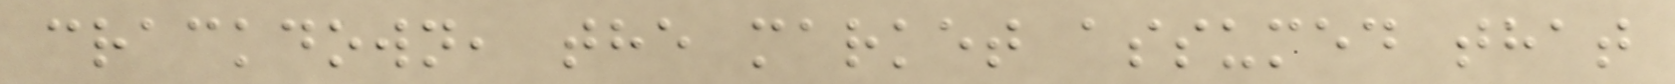crackdown, the market assumed that
